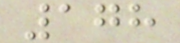178
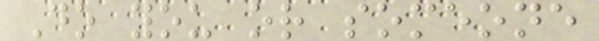Do you or someone
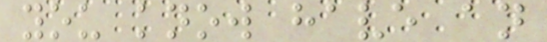you know have an
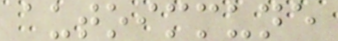autoimmune
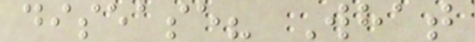disease? What
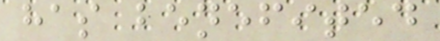has benefited
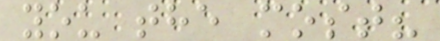you the most?
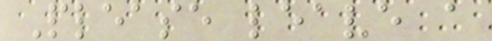Please leave a
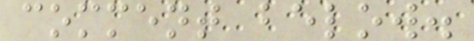comment below.
